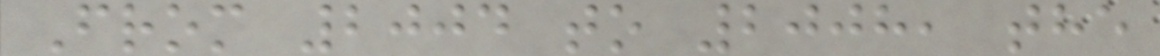From 2004 to 2008, the
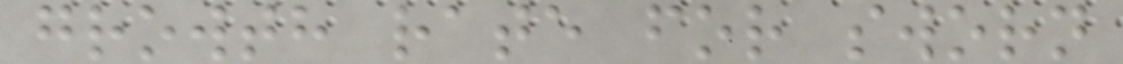growth rate for sworn
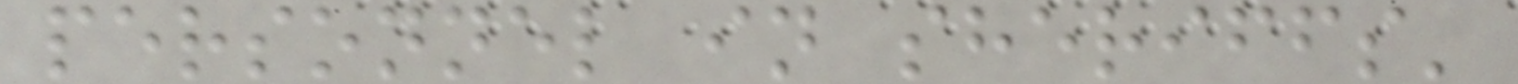personnel in sheriffs'
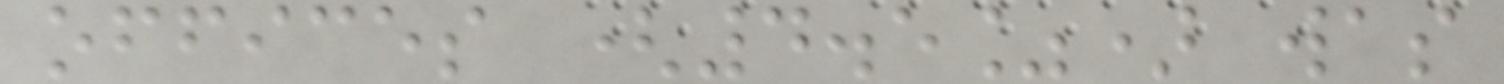offices (4.5%) was
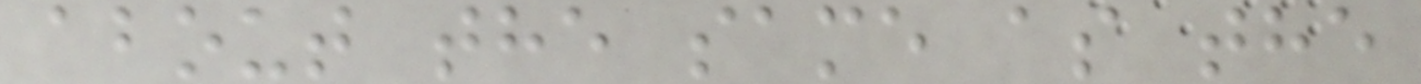about the same as the
